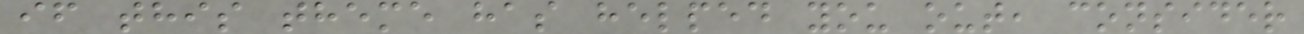if this theme has helped you out, consider
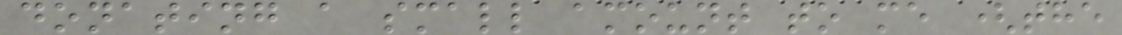donating a small amount to me (the
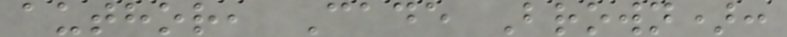author, Cade Brown):
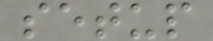setup
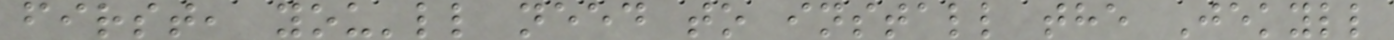first, you'll need to install the Jekyll
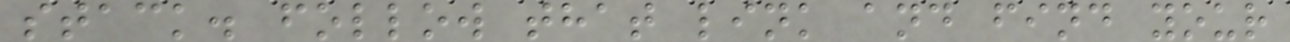stack. follow that link and find your
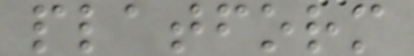platform
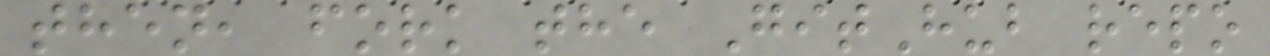then, fork the GitHub repo
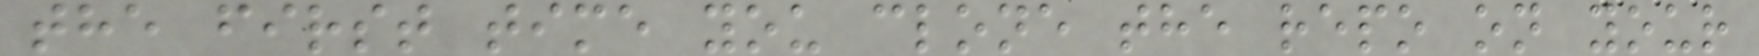the first time you clone the repo on your
